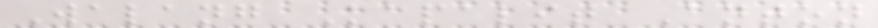Walang Kapalit Anton
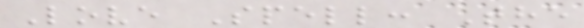Love Spell: The
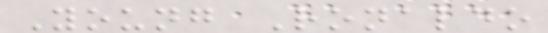Young Ronaldo
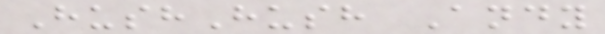HushHush Andy
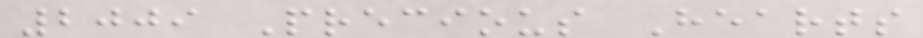2009 Precious Hearts
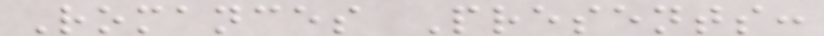Romances Presents:
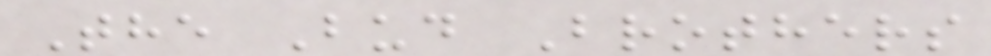The Bud Brothers
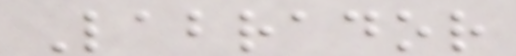Labrador
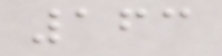163
